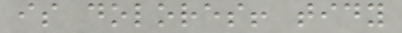is dolores! tidy
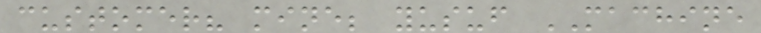customer? mine; yusuf MACHINE
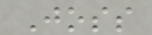Joss
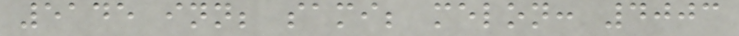5145 inn; sami; melon: 4003
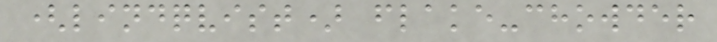(lindqvist) flake-chowder
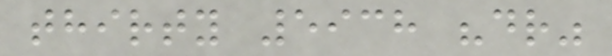thirty 5938 "dr"
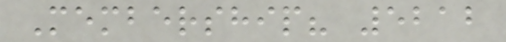Membership? 5212
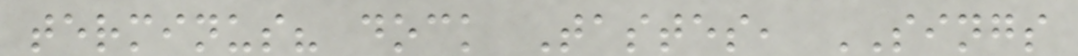terminus? dock Tastes, SINGS
